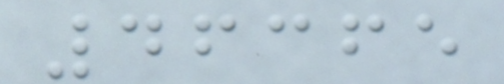46365
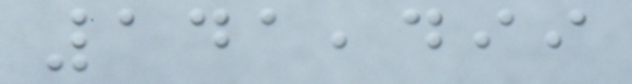141,499
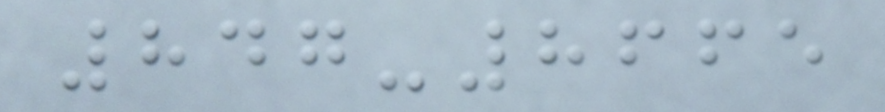847-8665
